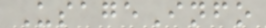UsageInfo
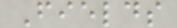Fields
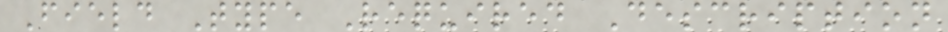Field Type Required Description
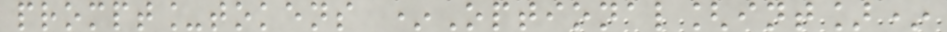prompt_tokens *Optional[int]*
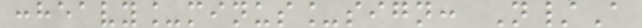:heavy_minus_sign: N/A
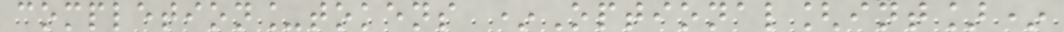completion_tokens *Optional[int]*
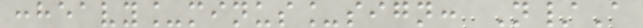:heavy_minus_sign: N/A
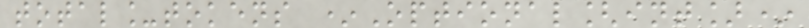total_tokens *Optional[int]*
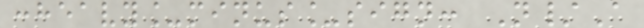:heavy_minus_sign: N/A
